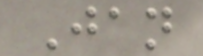Jan
